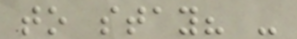to stay? -
